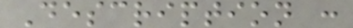Description :
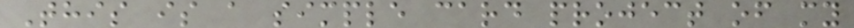This is a simple card project of my
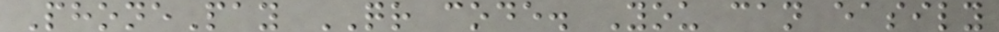PhonePay QR code. You can easily
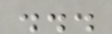...
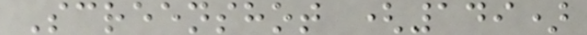Screenshot (149)
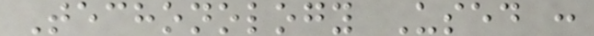Techonology Used :
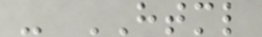- HTML
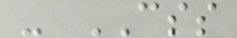- CSS
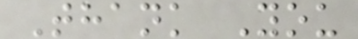Thank You
